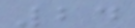24
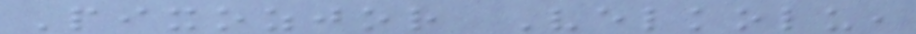Pixozjor Velkolu,
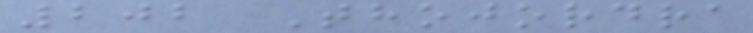202 Thojordra
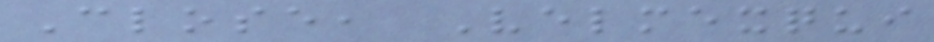Close, Velmexqui
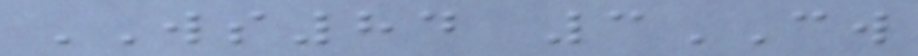WS84 3CW
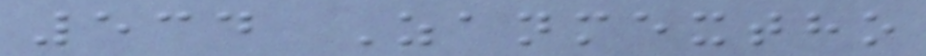534 Zanmextho
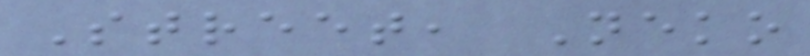Street, Neko
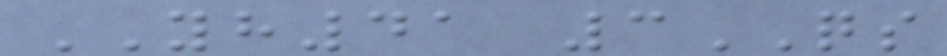YH41 3QS
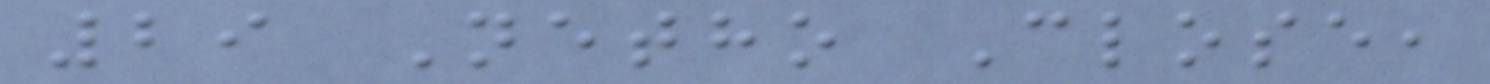29 Netho Close,
